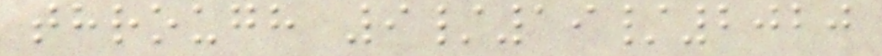through 9/19/2020
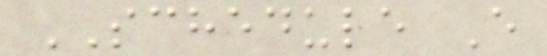SCHEDULE E
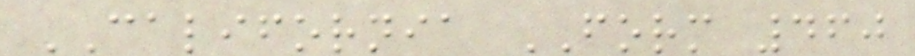CALIFORNIA FORM 460
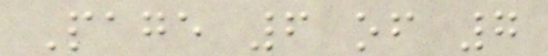Page 6 of 7
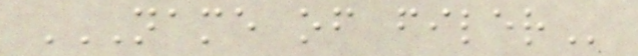NAME OF FILER
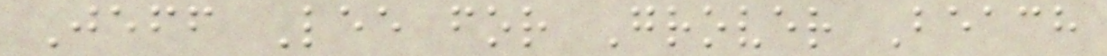Jeff Lee for Grover Beach
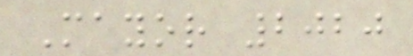Mayor 2020
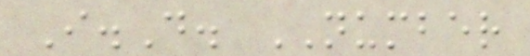I.D. NUMBER
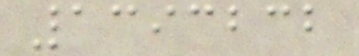1393232
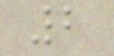2
